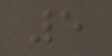5
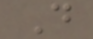D
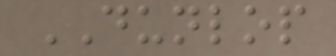DUNLOP
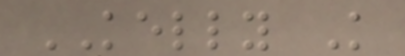KELLY K
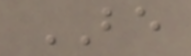BE
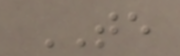TE
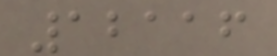12116
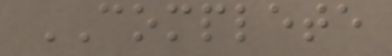COMPLETE
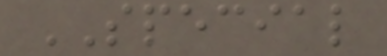SPECIAL
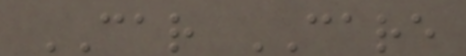CAR CARE
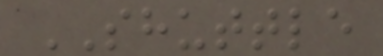SHUTTLE
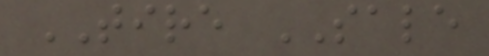TIRE SALE
